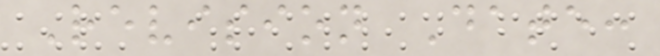Revision Date:
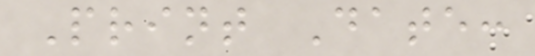Print Date:
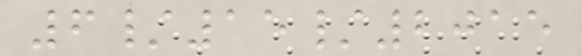6/15/2015
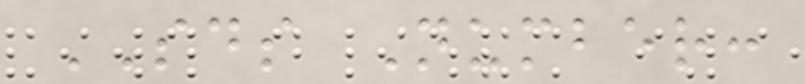SDS Number:
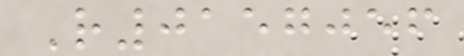R0157056
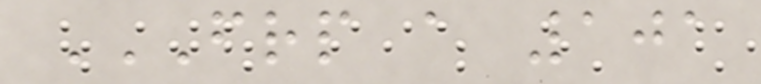FRP A 101
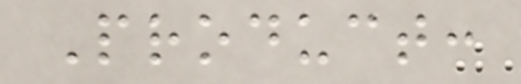Product:
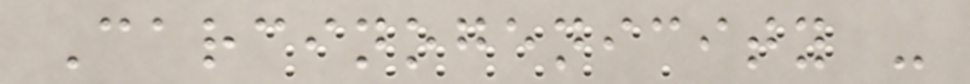Carcinogenicity -
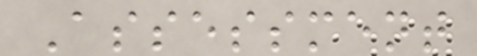Assessment
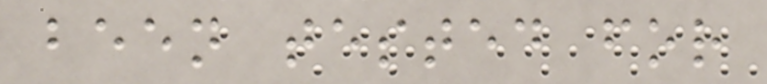been tested for
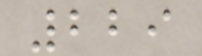229
